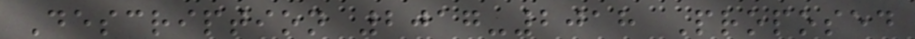Description 2017-2018 Proposed
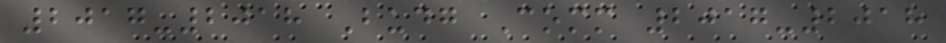2017-2018 Budg Comm 2017-2018
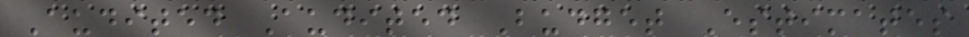Audited Audited Budget Estimates
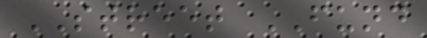STREET FUND
